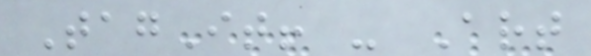TagIt! - Art
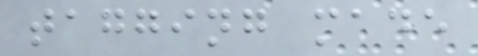tagging made
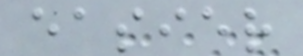easier
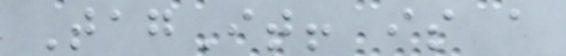TagIt! is a
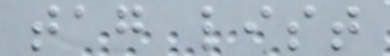tag list
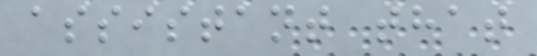assistant that
